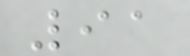91
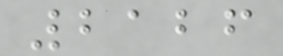2126
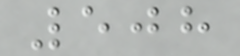508
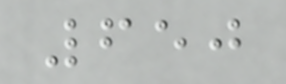650
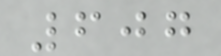607
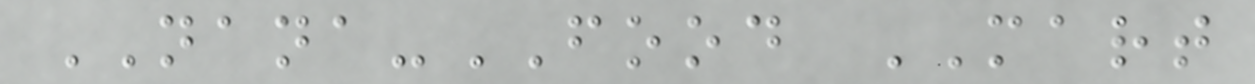NANA-FOOD MART
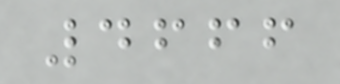4666
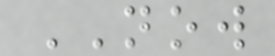NOW
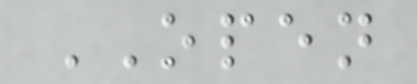OPEN
